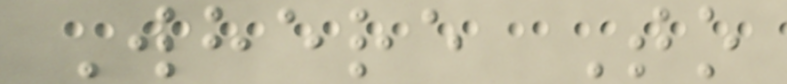Where To
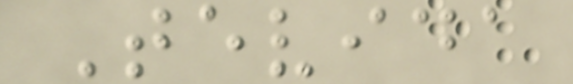Tevida
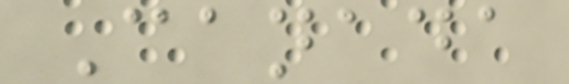Canada
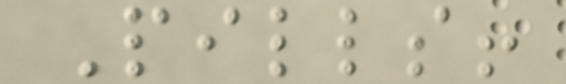Pills!
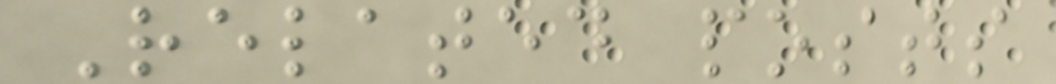Related posts
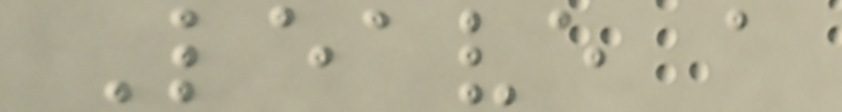Leave a
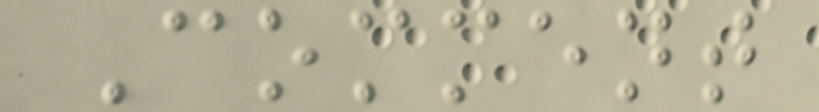Comment
